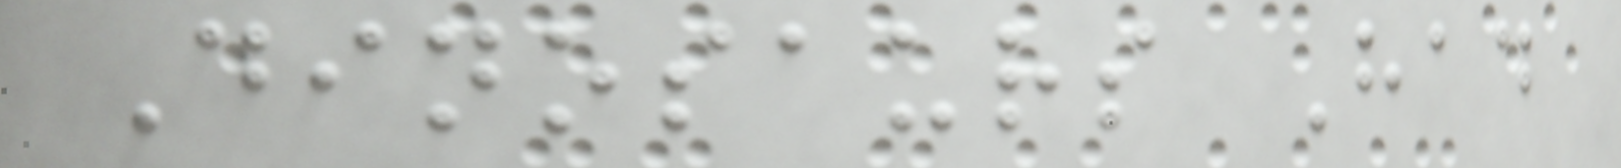Dinosaurs Had
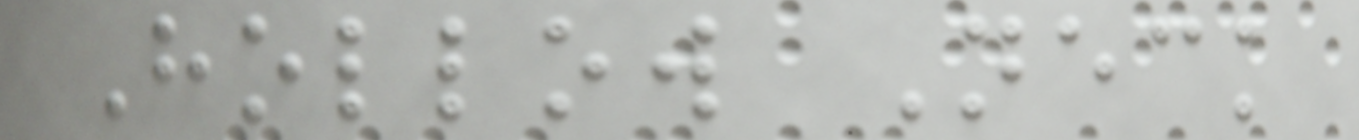Hollow Neck
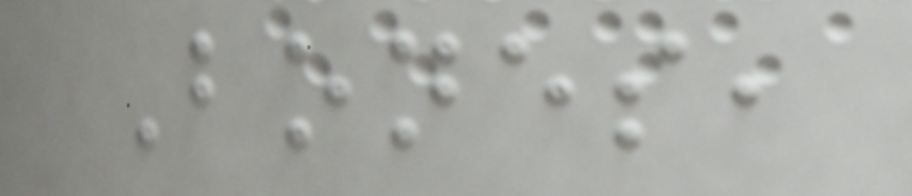Bones,
